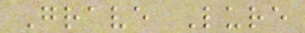Grave Lure
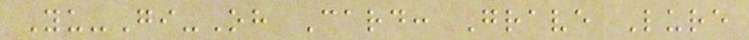Yu-Gi-Oh Card: Grave Lure
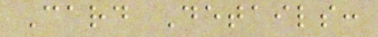Card Details:
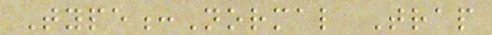Type:Normal Trap
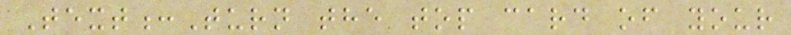Text:Turn the top card of your
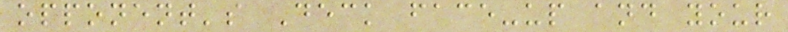opponent's Deck face-up and your
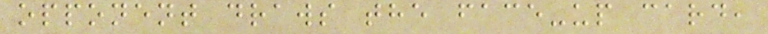opponent draws the face-up card,
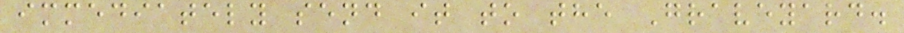immediately send it to the Graveyard.
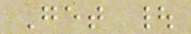Get |
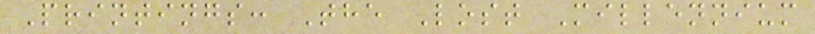Printings: The Lost Millennium
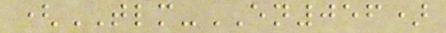(TLM-EN056)
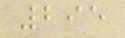295
